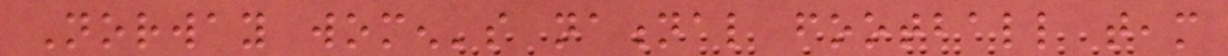Norway women's national football team
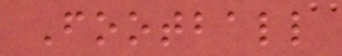Football
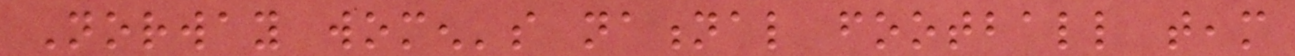Norway women's national football team
